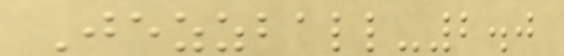Jezzball-2.0
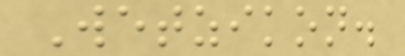Wetzikon.
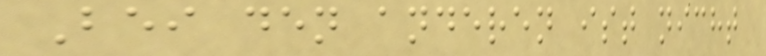Bei den anderen ist nicht
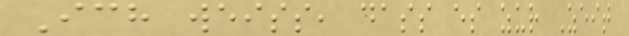Ich weiss, dass es zur Zeit
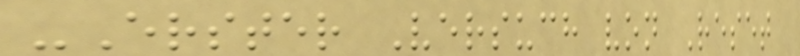-Erster Versuch von Reset
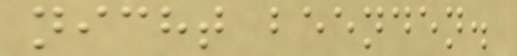nicht beenden.
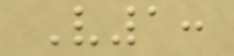V1:
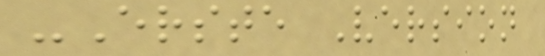-Erste Version
